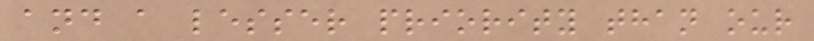and a lesser priority than our
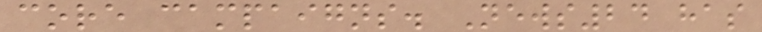core campaigns. News24 has
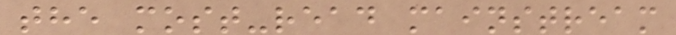the most-read mainstream
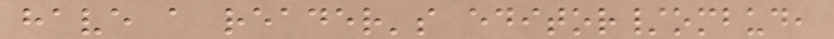have a reader's editor/ombud,
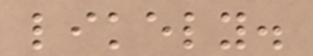likely.
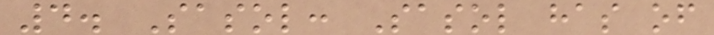4. Sasol: Sasol has of
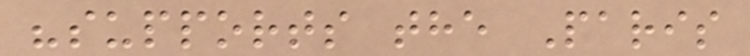"supports the Paris
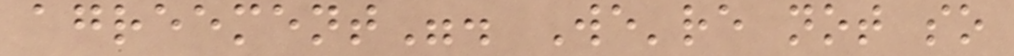agreement". We're not so
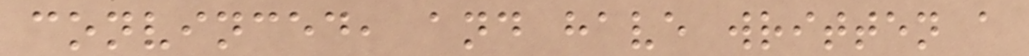convinced, and have written a
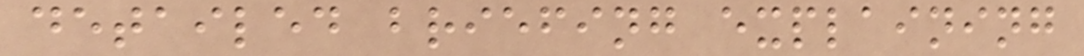detailed briefing explaining
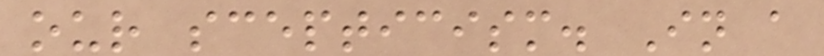our scepticism. In a
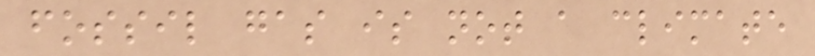fossil gas is not a climate
